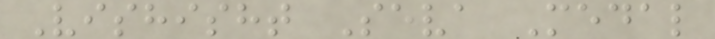Vishisht Seva Medal
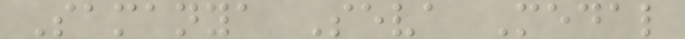Samanya Seva Medal
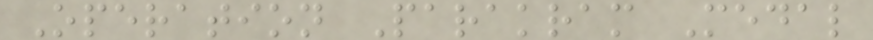Operation Parakram Medal
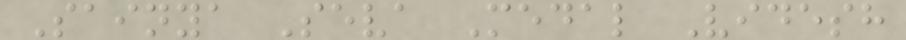Sainya Seva Medal Videsh
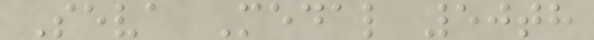Seva Medal 50th
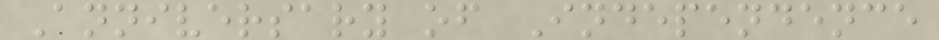Anniversary of Independence
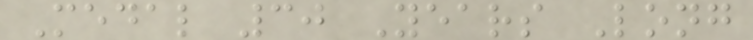Medal 30 Years Long
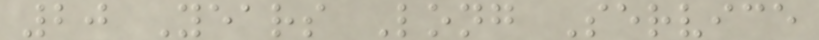20 Years Long Service
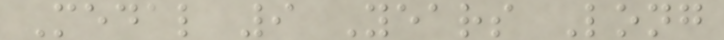Medal 9 Years Long
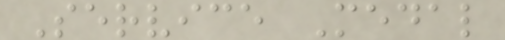Service Medal
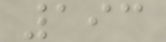193
